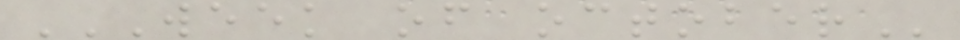WEEK OF OCTOBER
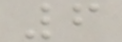6
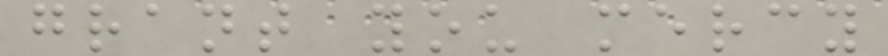grant you mercy
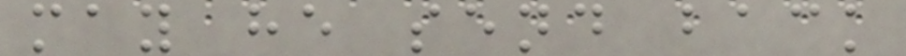may he send back
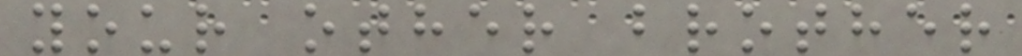your other brother
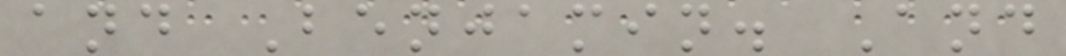and Benjamin. And
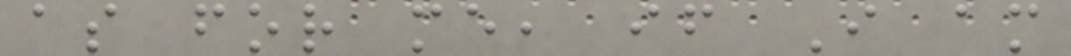as for me, if I am
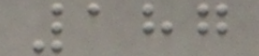187
